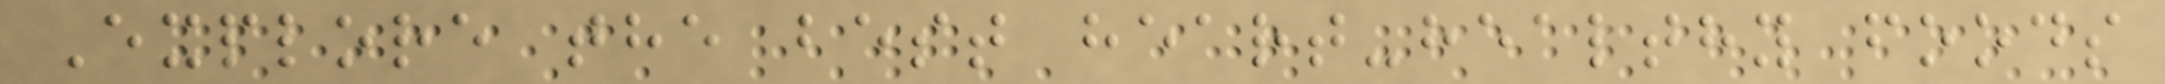Explore the best heart-healthy foods
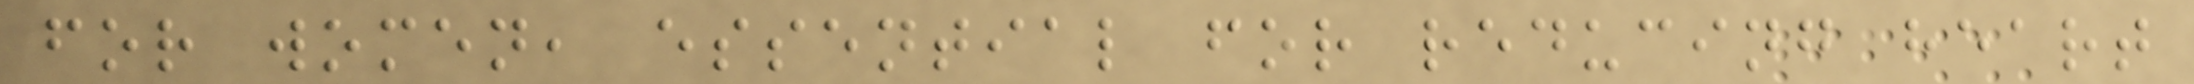for women, essential for reducing heart
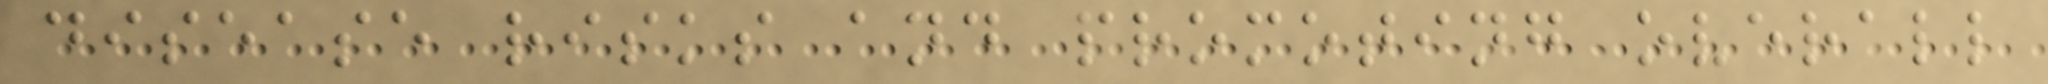disease risks and promoting overall
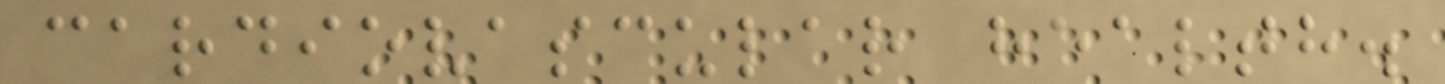cardiovascular health.
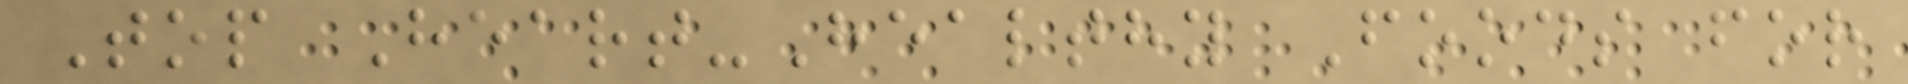Top Heart-Healthy Foods for
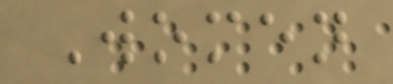Women
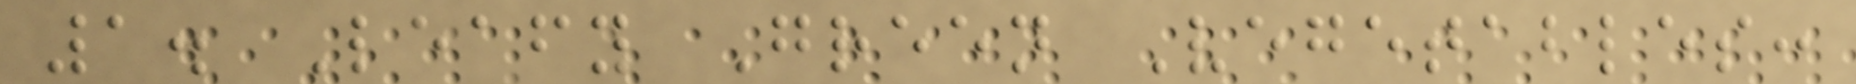1. Leafy Green Vegetables:
